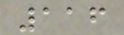116
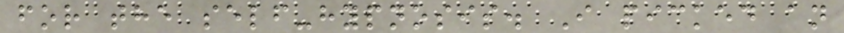for the self-hypnosis. I picked an
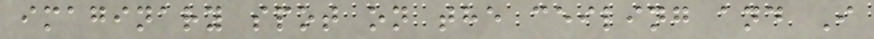imaginary spot on the ceiling and I
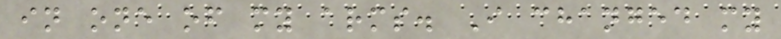in one of my arms. I changed my
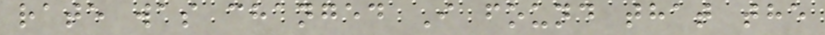rate was changed I found that the
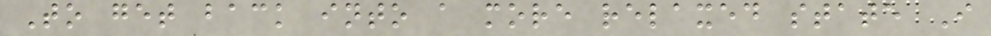To get back into a more relaxed state I
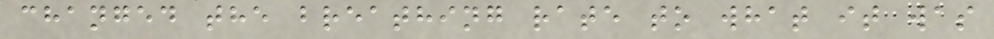changed the breathing rate to what it was
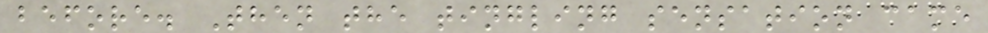before. Then the tingling sensation came
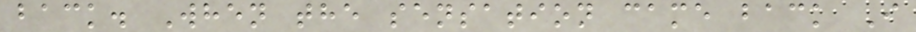back. When the sensation came back I
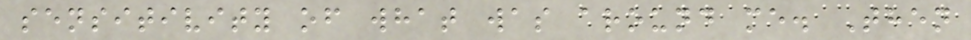sensitivity of what was around me. Then
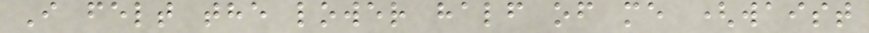I felt the lower half of me (waist
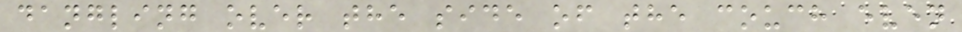dangling over the side of the couch even
